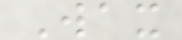Wax
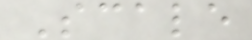Scale
